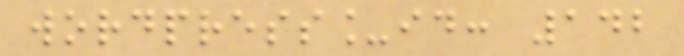wordpress_id: 142
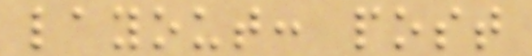layout: post
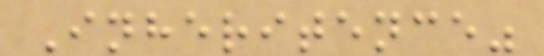Inheritence"
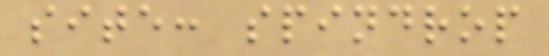site: spindrop
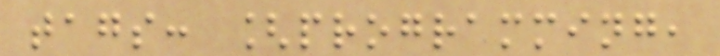tags: [programming,
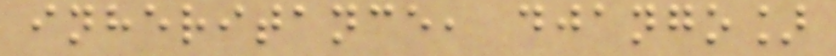inheritance, django]
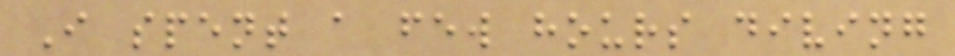I spent a few hours diving
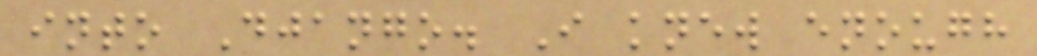into Django. I knew enough
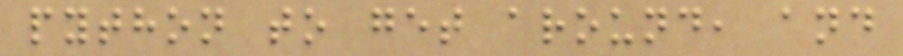python to get around, and
